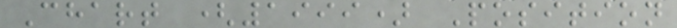Chart (1999) Position
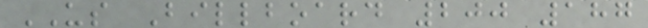US Billboard 200 187
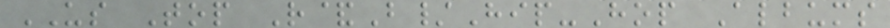US Top R&B/Hip-Hop Albums
